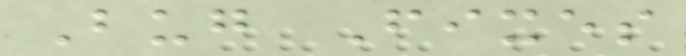Bug Fixes
